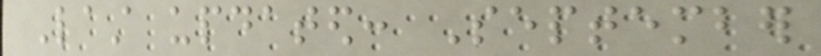Last updated: September
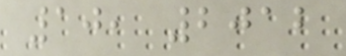10, 2012
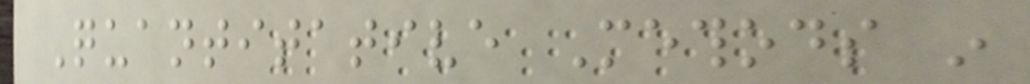Quantitative Methods in
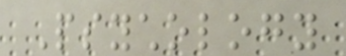Psychology
